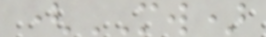(MW)
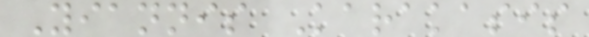Yiannis Karakasis
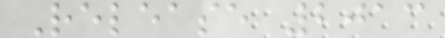Release 2013
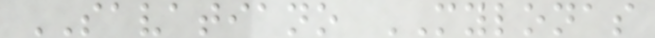SAVATIANO MYLONAS
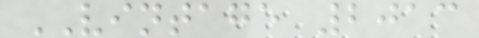VINTAGE 2013
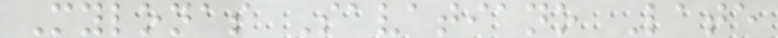Mylonas Savatiano Late
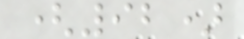(92)
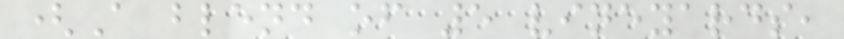(A blend of 5 vineyards,
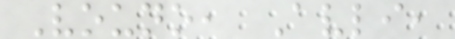Vouno, Avli,
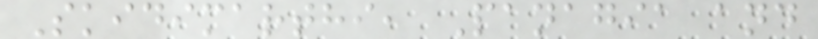Skidimarthi, Panagia and
